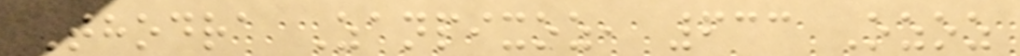Thodra Zanpixoz, 633 Ozoz
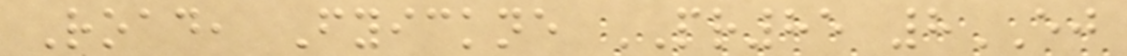Road, Fyickne PR85 8EJ
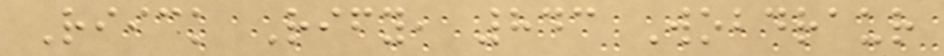Riick Rify, 843 Wobdraur
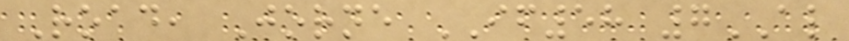Road, Jorne IF58 7AL
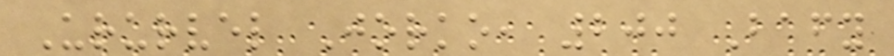Ururvel Jorko, 200 Bafy
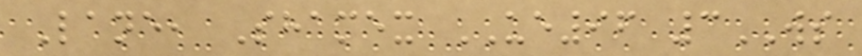Lane, Shamex UE96 3WS
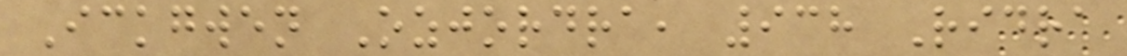Ickgwen Ozjordra, 938 Ridra
